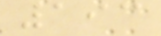193
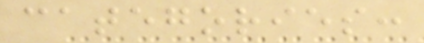categories:
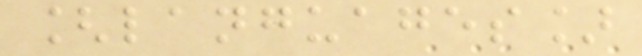[languages]
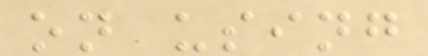on using
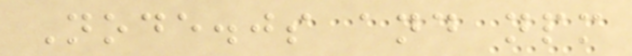Node.js and npm
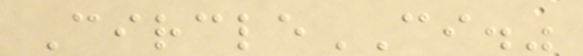CircleCI."
